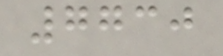7730
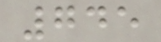745
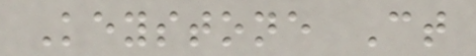Keystone Ct
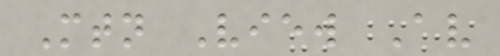Mtn View Av
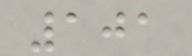101
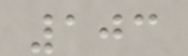103
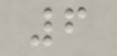6
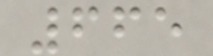665
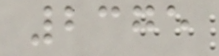2375
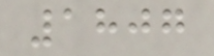1807
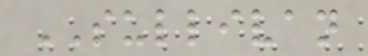SULLIVAN
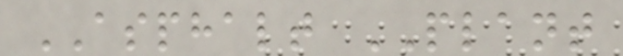ASPHALT PLANT
